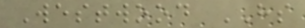Westwood HS
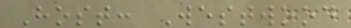Host: Westwood
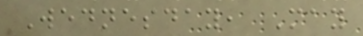Wednesday, May
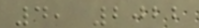4, 2022
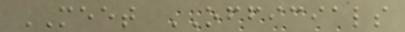MEET OFFICIALS
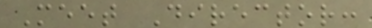Meet Director:
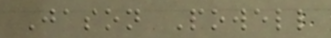Jason Powell
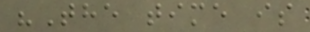"The time is
